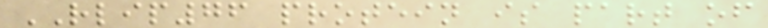RLIP76 protein is part of
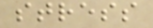stress
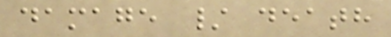damage / death
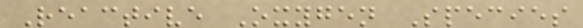Reactive Oxygen Species
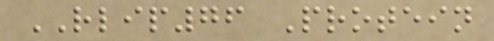RLIP76 Protein
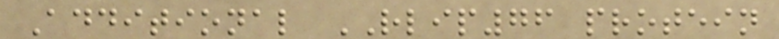Additional RLIP76 protein
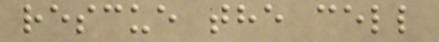rescue the cell
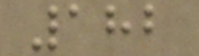182
